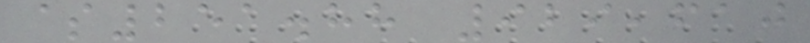$251.88 929,610
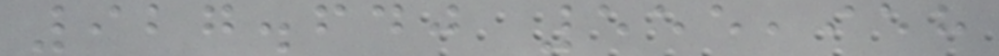927.640 555,958
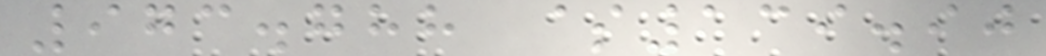973.788 $139.90
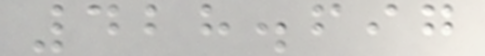428.697
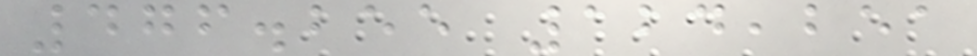476.255 124,251
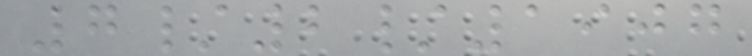7/2/1907
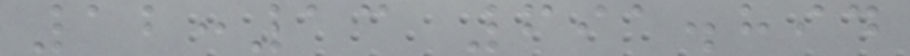12:13 691.894
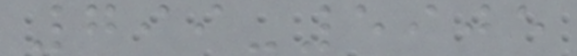799-5905
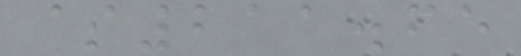$211.65
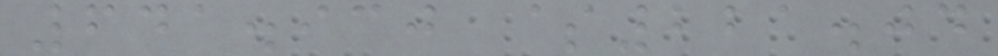641.930 $221.04
